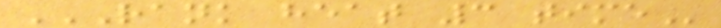RANK HEAT 3 TIME
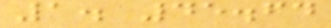1. 45.64
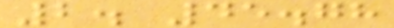2. 45.78
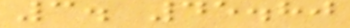3. 45.80
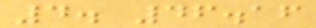4. 46.16
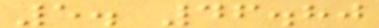5. 46.80
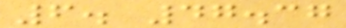6. 47.37
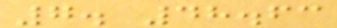7. 48.63
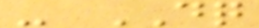- DQ
